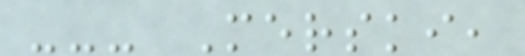--- Merski,
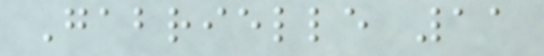Gabrielle 11
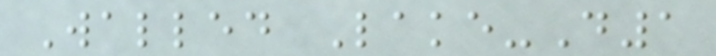Walled Lake-D1
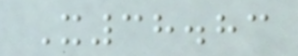X38.83
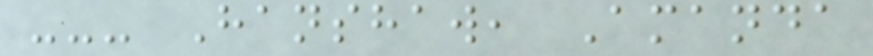--- Hanshaw, Amanda
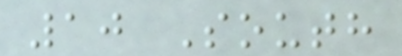10 South
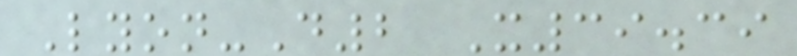Lyon-D2 X39.39
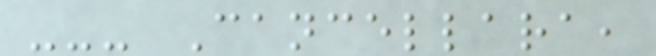--- Cancellara,
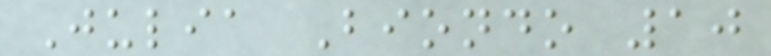Julia Biondo 10
